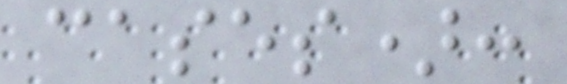cases):
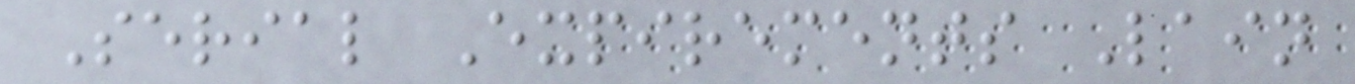Serial Expirements Lain
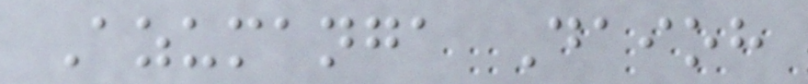Azumanga Daioh
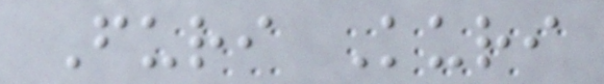Furi Kuri
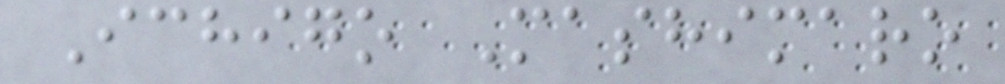Ichigo Mashimaro
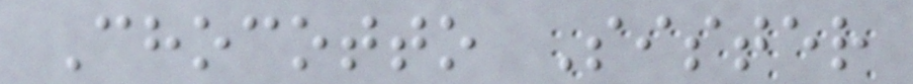Chocotto Sister
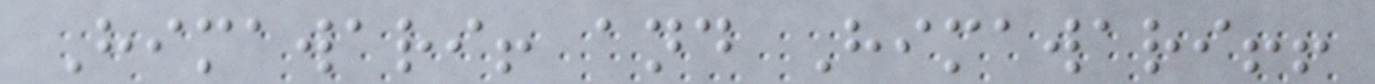Himawari! and Himawari!!
